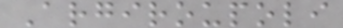Argiroupoli
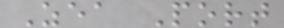Zea Port
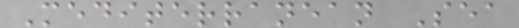Mediterranean Sea
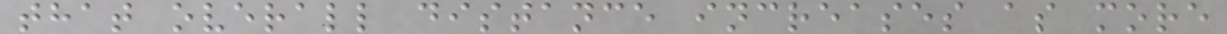that overall distance increases as more
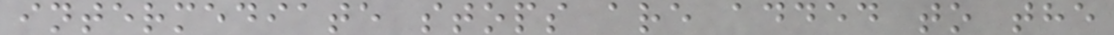intermediate stops are added to the
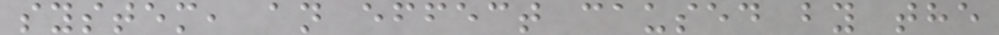system, an effect caused by the
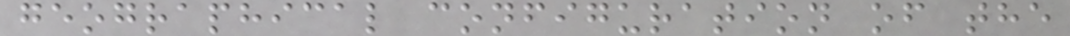geographical configuration of the
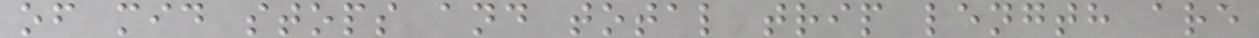of mid stops and total trip length are
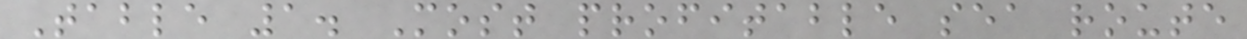Table 1. Most profitable sea route
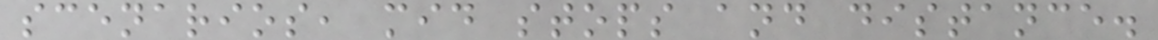scenarios, mid stops and distance.
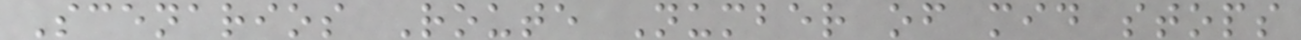Scenarios Route Number of mid stops
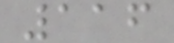116
